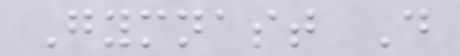Gymnast D
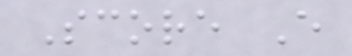Score E
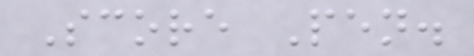Score Pen.
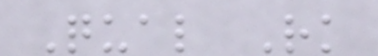Qual Rk
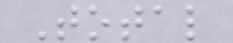Total
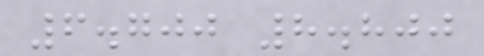6.700 8.800
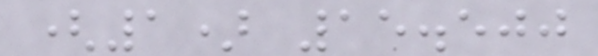(1) 15.500
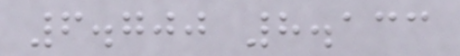6.700 8.133
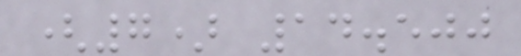(7) 14.500
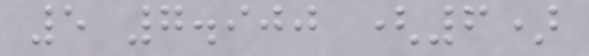5 7.900 (6)
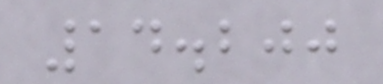14.200
